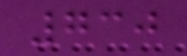730
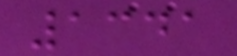1341
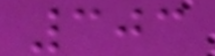303
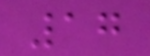17
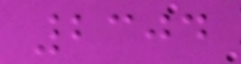2304
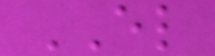EL
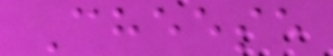Cheese
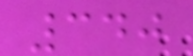340
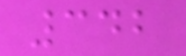342
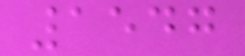1547
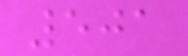501
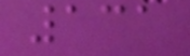131
